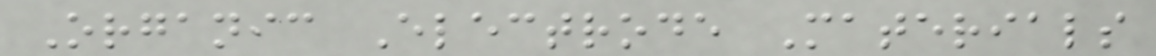Organic Electrode Materials
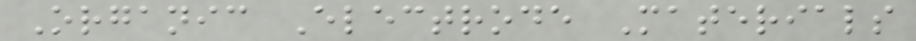Organic Electrode Materials
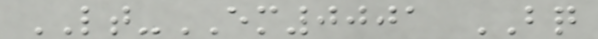LT-EM0001 BQ
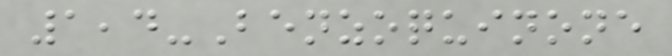1,4-Benzoquinone
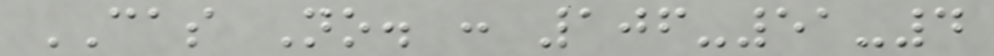CAS No. : 106-51-4
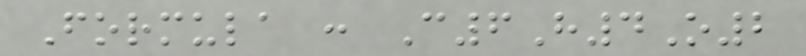Formula : C6H4O2
